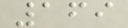169
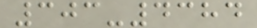303-4384
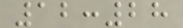12:28
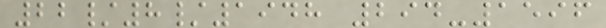22/8/1948 294-1596
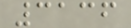3136
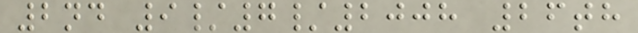2nd 9/7/2008 26th
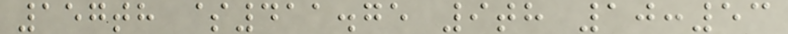157th $411.75 9th 10:53
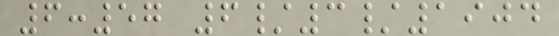6:57 6/3/1904
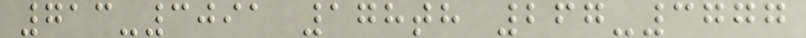713-3091 178th 267-3777
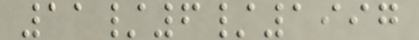11/6/1997
